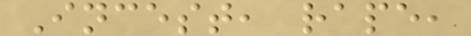Incest, rape,
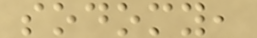sodomy,
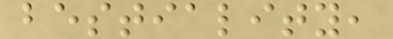bestiality,
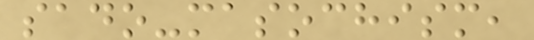sado-masochism,
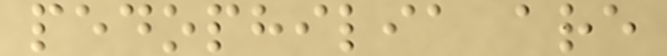pedophilia are
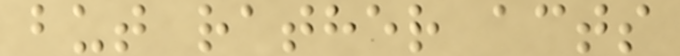but rather acts
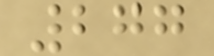277
